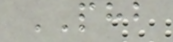PHB
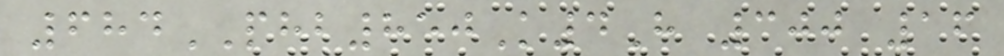684PHB850K4H 300 16
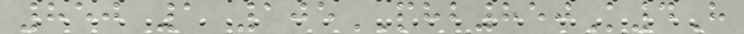850 1 105PHB850K4H
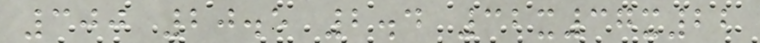300 20.5 2.4 32x37x22
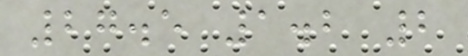27.5 1.2 2
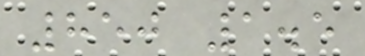850 1.5
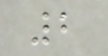2
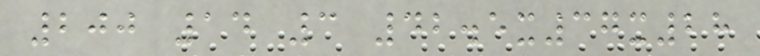200 14 3 42.5x37x28
